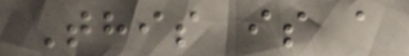This is a
